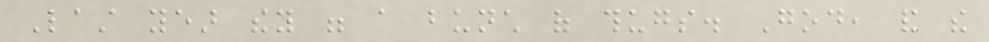Last year they were a bunch of thugs. God, and the
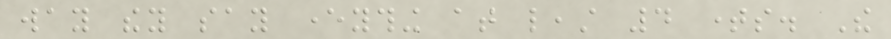way they say everything at least 4 times. The
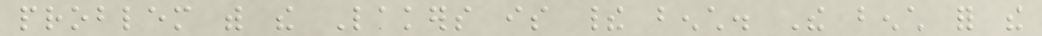problem with the Lakers is their bench. The bench for the
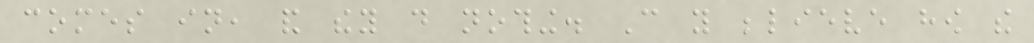comes in, and they do nothing. Can you believe how the
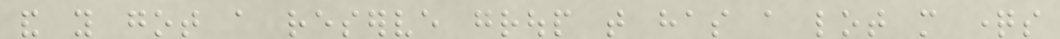and you got a reserve group that has a lot more questions
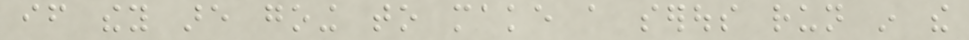if they are going to make a serous run in the
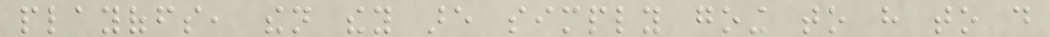playoffs, then they are simply going to have to do
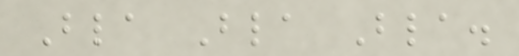Bla Bla Bla.
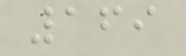169
